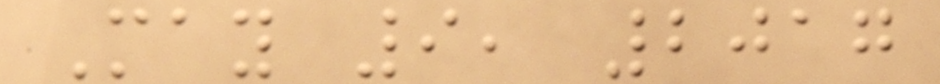May 9, 2017
